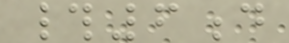#6d
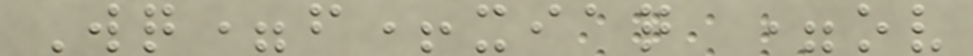Wq=f+xiaq =ov
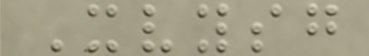Xvysg
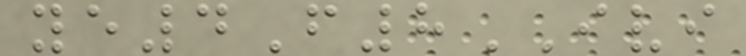ye4F8IVI
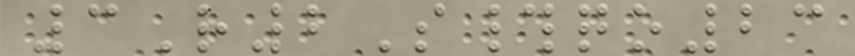3R2S#qo23
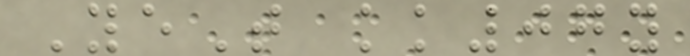YeT kk07y
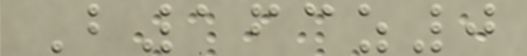B163z0
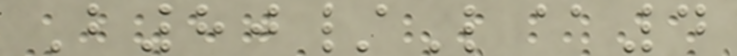B80/L@4
